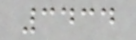3434
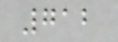712
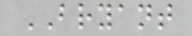BRYANT
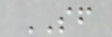SF
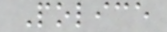Police
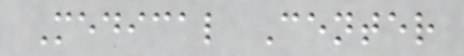Medical Center
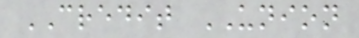CREDIT UNION
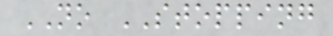NO STOPPING
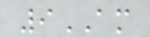9AM
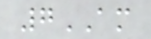7AM
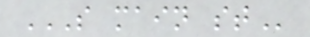S MAIN ST
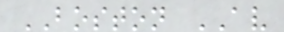BOSTON AV
